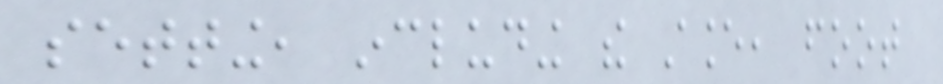setting, including the stance, foot
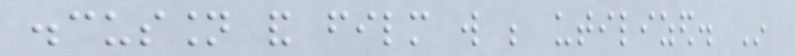discussion and film will be utilized. In
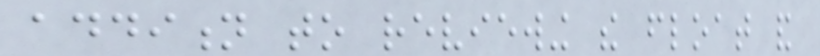addition to reviewing the float and
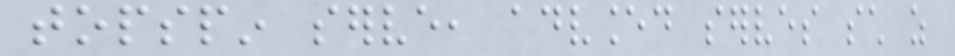topspin serve, advanced serves such as
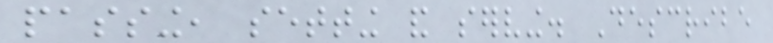passing, setting and serving. Describe
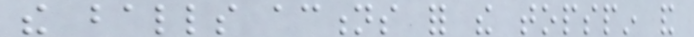the balls actions for the topspin and
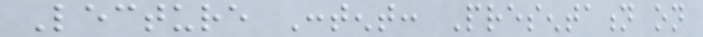Lecture Content: Presentation on
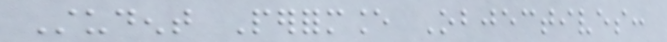Student Performance Objectives:
